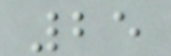25
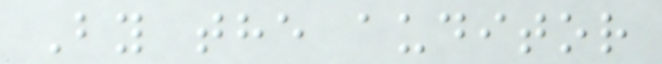By the auditor
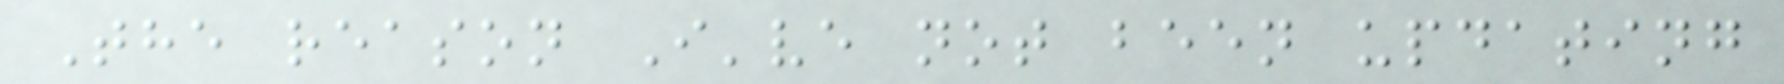The reason I've not been updating
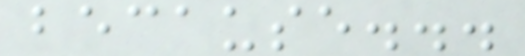because...
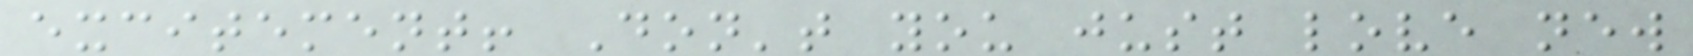excitement! Don't you just love new
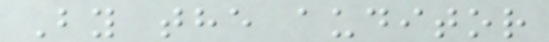By the auditor
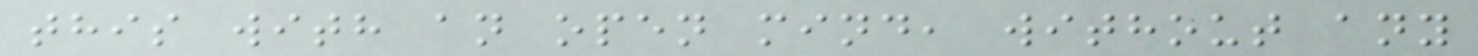this with an open mind, without any
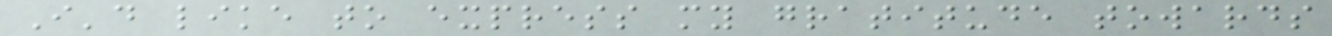I'd like to express my gratitude towards
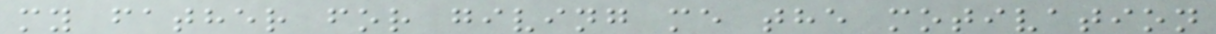my father for giving me the motivation
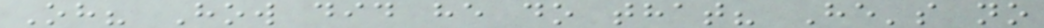Oh? How did he do that? He's no
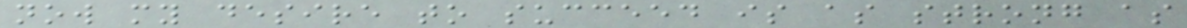now my desire to succeed is as strong as
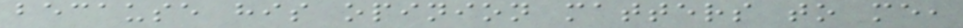because his opinion matters to me,
